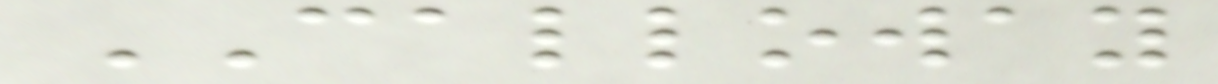CALLOWAY
